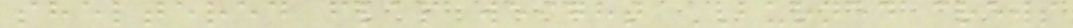sheltered flap weight BURNED crews
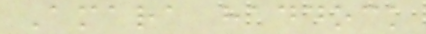Amara haddock
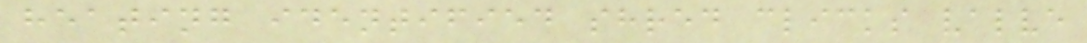heating identified shred clicks valve
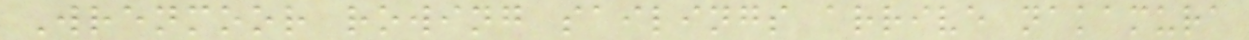Wrenmoor rowing sailings arrive nakamura
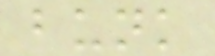bunk
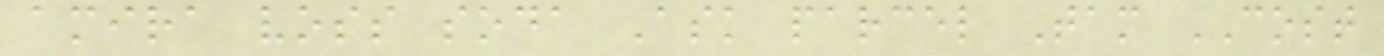amira voss soda Ask parcel Tam COST
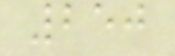250
